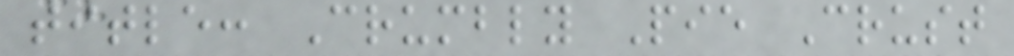title: Crumbly Pie Crust
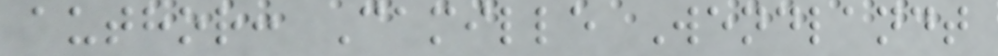author: Camille Wendlandt
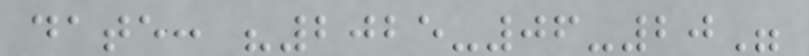date: "2025-06-20"
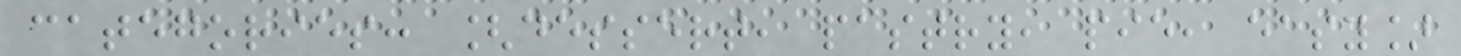categories: [dessert, pastry, pie, easy]
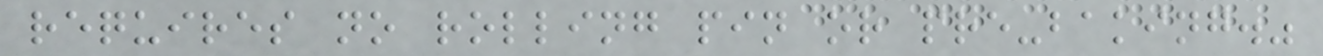requires no rolling pin or pre-baking."
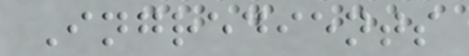Ingredients
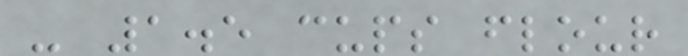- 1.5 cups flour
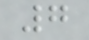7
